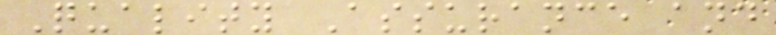Quality Assurance and
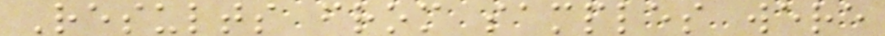Results from samples were
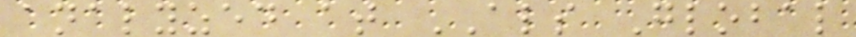analyzed at ALS Global
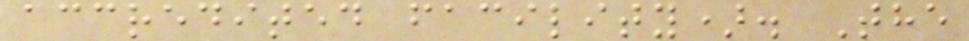accredited facility). The
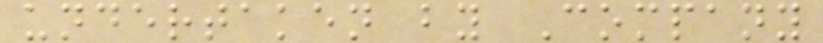undertaken by Company
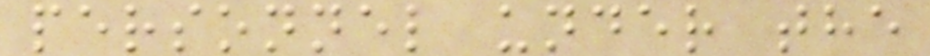personnel under the
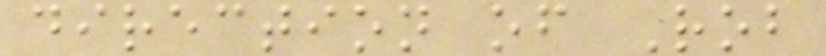direction of Rob
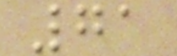71
